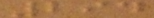294
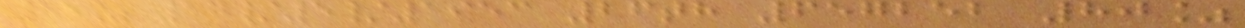85% 17/5/1953 26th 657252 80%
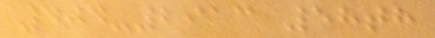404-2913 58th
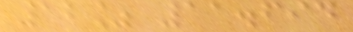12% 11.694
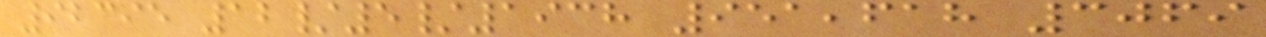92395 12/5/1938 951,618 3069
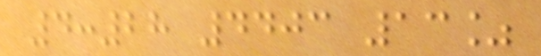4:28 4403 13%
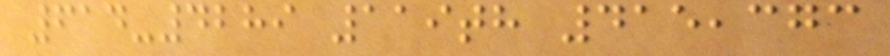614-4289 119th 415,373
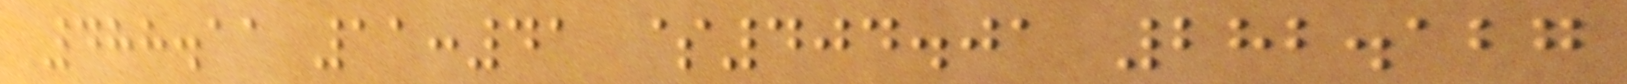488.11 11:41 $404.01 282.127
